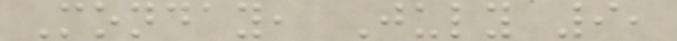Monday, July 9,
